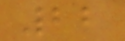22
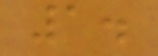1.
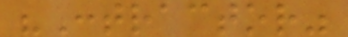"Contractor"
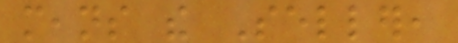means the Seller,
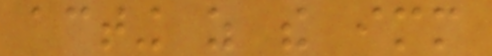acting as the immediate
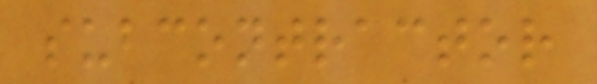subcontractor
